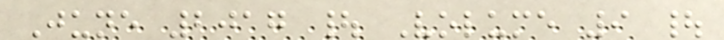June 2017 | Volume 9 |
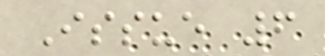Issue 6
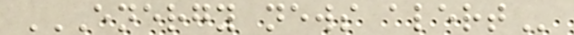ENERGY NEWS ALERT
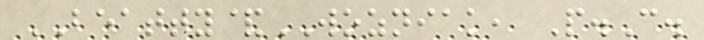BEATTY&WOZNIAK, P.C.
